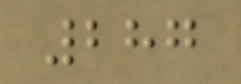287
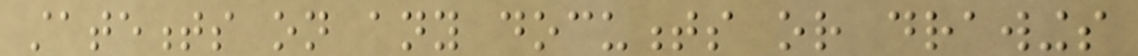statements on any documents or drawings
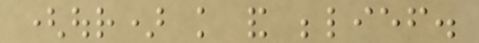(our) knowledge and belief.
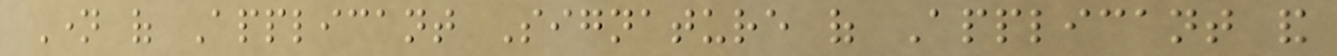Name of Applicant Signature of Applicant and
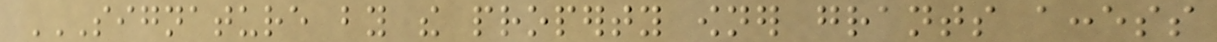SIGNATURE BY THE PROPERTY OWNER GRANTS ACCESS
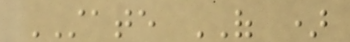STATE OF )
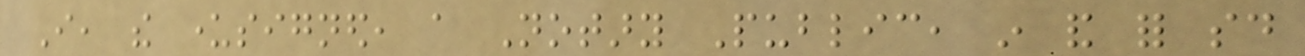I, the undersigned, a Notary Public, in and for said
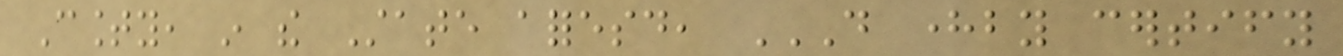County, in the State aforesaid, DO HEREBY CERTIFY
